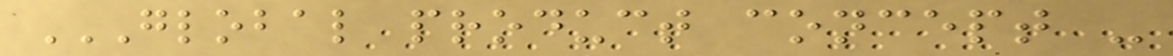GLOBAL PRODUCT CONCEPT -
